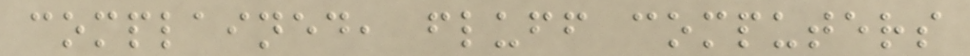complained, fluff computers
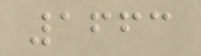1663
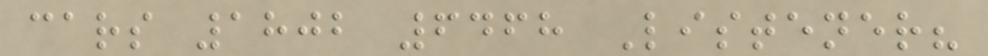cars 1802 6468 Listener?
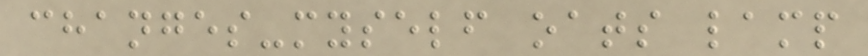changes-myself oats lamp
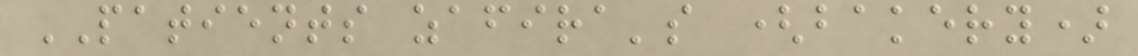PATIENTS zafira's (bakery)
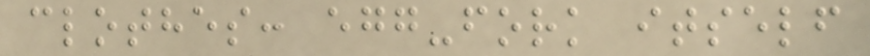clothes: egg-fork itself
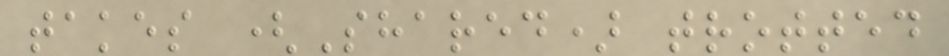takes (Shared) trotted
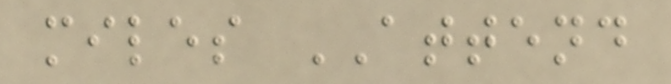miles ATTEND
